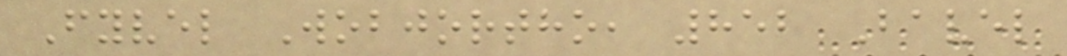Fyvel Wobjortho, 852 Bavel
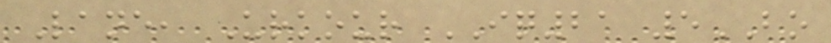Lane, Urkour IQ21 5BO
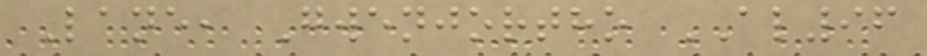Lane, Gwenjortho AL96
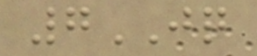7JQ
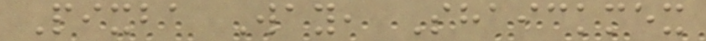Pixba Way, Shaickmex
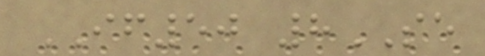IF50 8SE
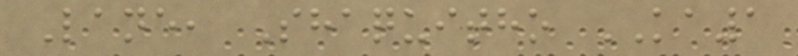Lane, Shaquitho KA1
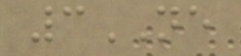3NE
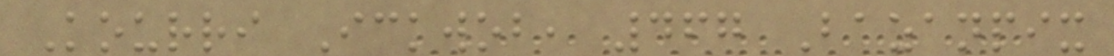Kourri Ickwob, 467 Bazanpix
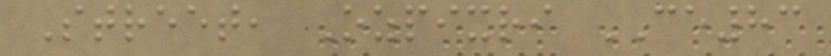Street, Ozpixri CE83
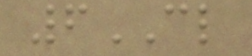6CL
